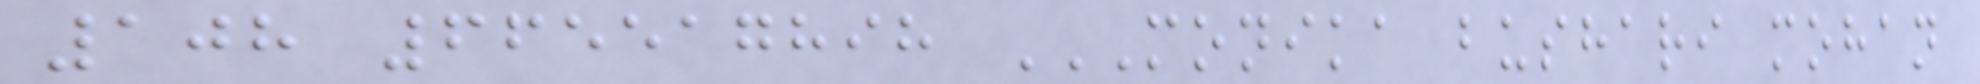108 665517898 MONIKA BUSHARI MOHAN
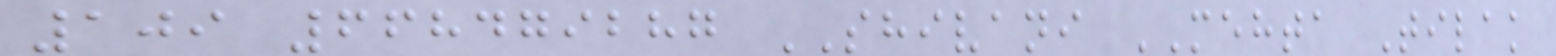109 668479287 SHIVANI MEHTA Tilak
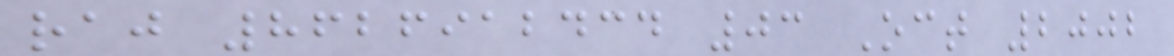raj 8626912434 03 Oct 2002
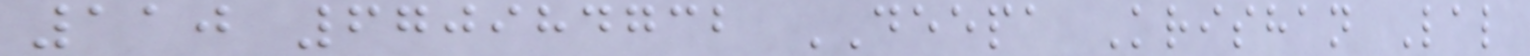110 670984732 DEEPA Krishan Lal
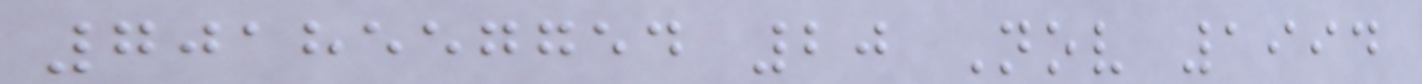7018557754 20 Nov 1994
